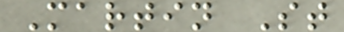Martin St
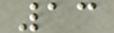13
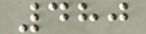480
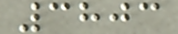3803
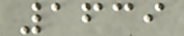1639
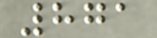871
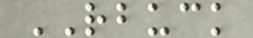RBUCK
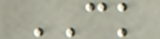CK
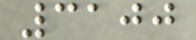3100
